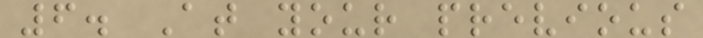6. At your previous
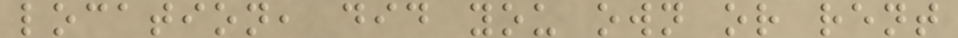location, did you own or rent
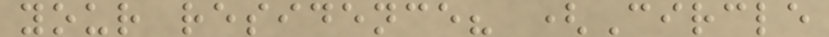your residence? (Circle
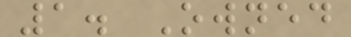1. Owned
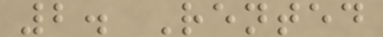2. Rented
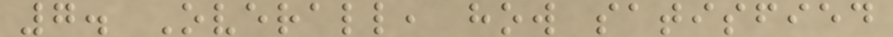7. Overall, how satisfied
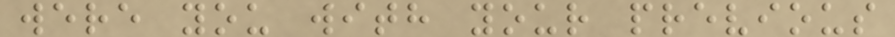were you with your previous
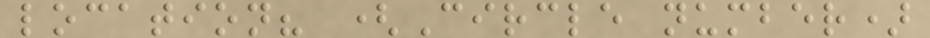location? (Circle number)
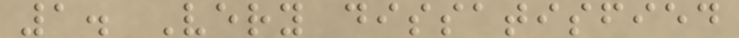1. Very dissatisfied
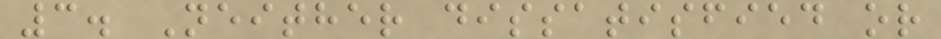3. Neither dissatisfied or
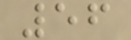56
